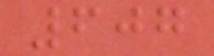607
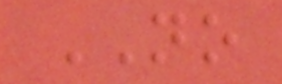NO
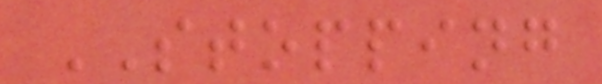STOPPING
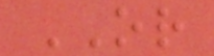OR
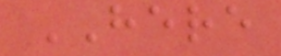HERE
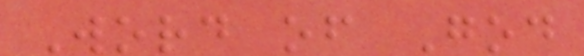Word of God
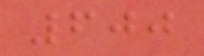600
